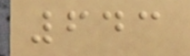643
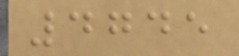4745
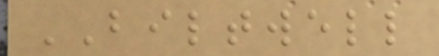BILTWELL
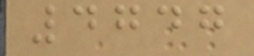4747
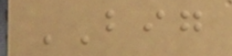BIG
